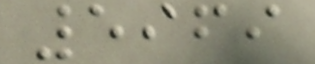5969
